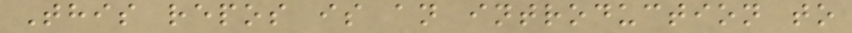This repos is an introduction to
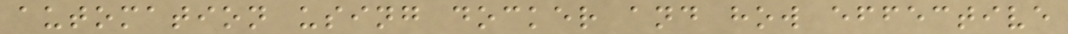automation using docker and how effective
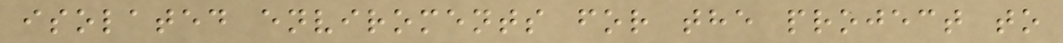isolated enviroments for the project to
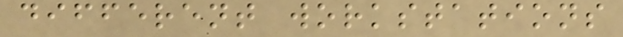different workstations
